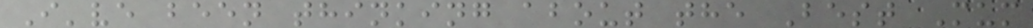I've been thinking about the Best Mum
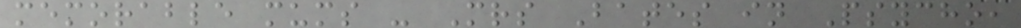memorable mums - Mrs Bates in Psycho,
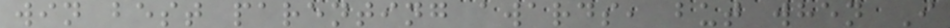win best parenting awards, but when I
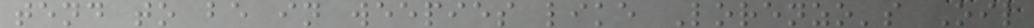tend to be in weepies like Lorenzo's Oil
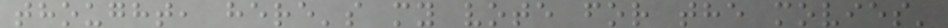thought, here's my vote for the movies'
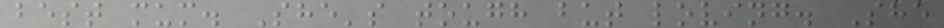best mum. She's tough but loving. She
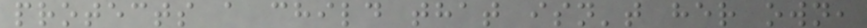protects a child that isn't her own,
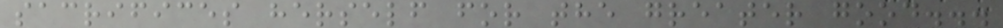sacrifices herself for the greater good...
